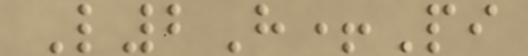L2H+Pi
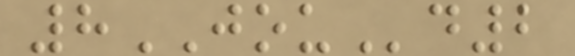8JOUd2
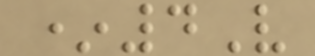*4V
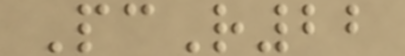PcR22
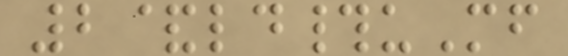2&ld#uMf
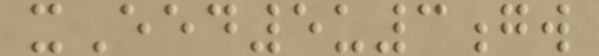xEed5u3gw
